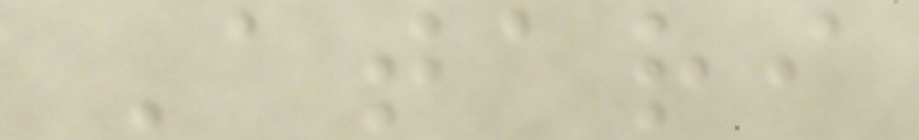Atari
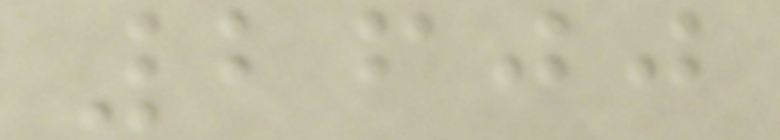2600
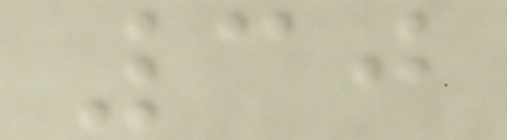30
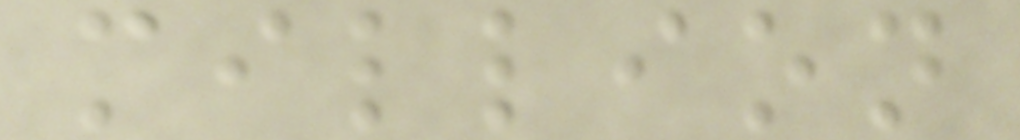million
